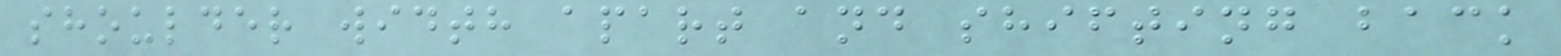shoulder width apart and shifting back
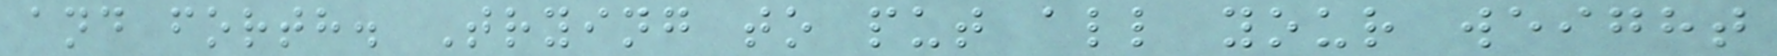and forth. Trying to put all your weight
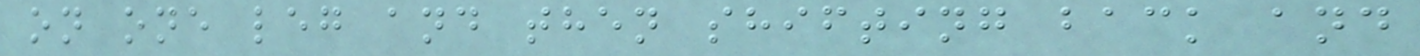on one leg and then shifting back and
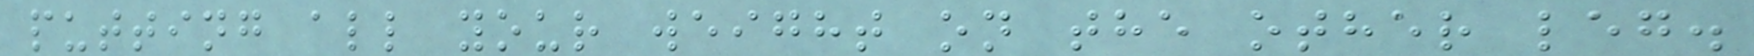putting all your weight on the other leg.
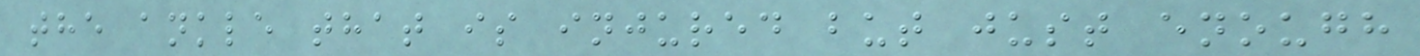the ankle that is injured but just enough
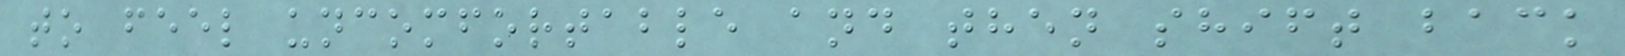to feel uncomfortable and then shift back
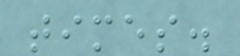times.
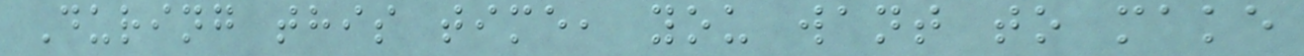During this time, you want to make
